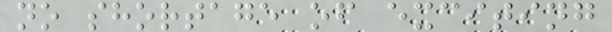no shortage of exciting
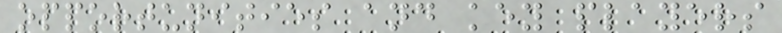opportunities and key players
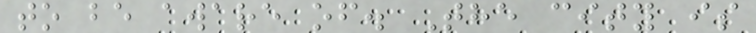to be aware of. The city is
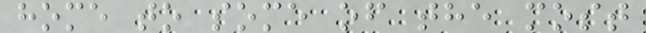home to some of the most
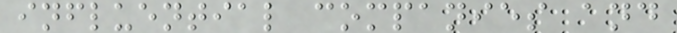influential companies and
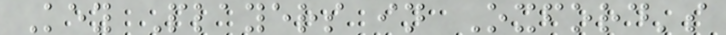Key Players in Oxford's
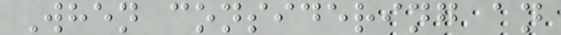When considering an
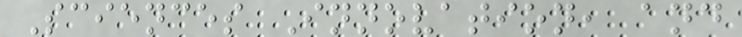Sciences Innovation, and
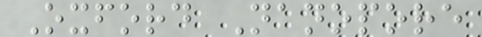Oxford Nanopore
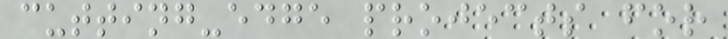cutting-edge projects for
